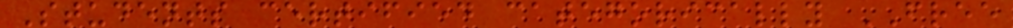Students certified categorically FREE
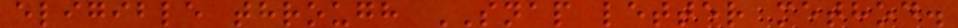eligible through SNAP letter method.
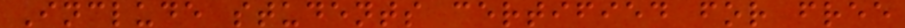Include students certified for free
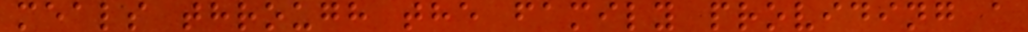meals through the family providing a
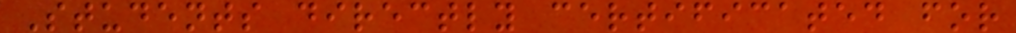Students directly certificated for
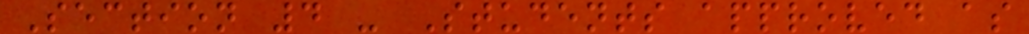Section 4 - Students approved as
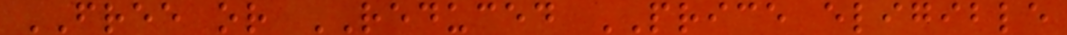FREE or REDUCED PRICE eligible
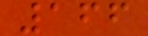166
